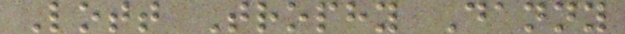Lott Trophy Danny
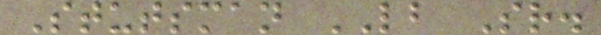Stutsman LB Sr.
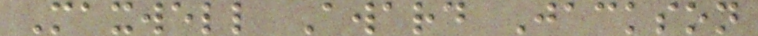Maxwell Award Jackson
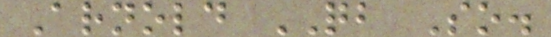Arnold QB So.
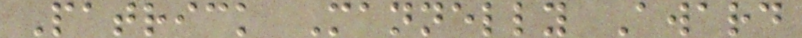Patrick Mannelly Award
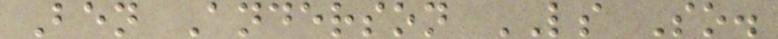Ben Anderson LS So.
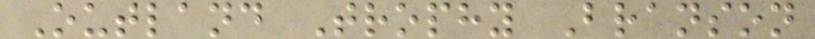Outland Trophy Branson
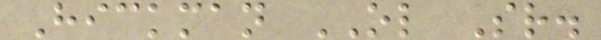Hickman OL Sr.
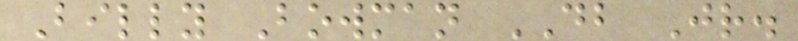Billy Bowman DB Jr.
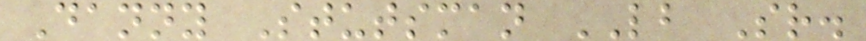Danny Stutsman LB Sr.
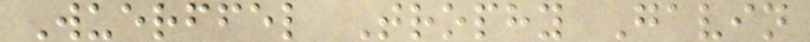Wuerffel Trophy Gavin
